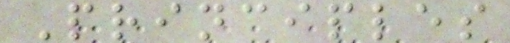Principles
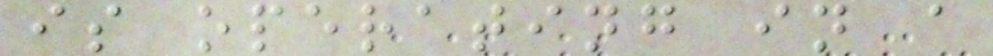is operating in a
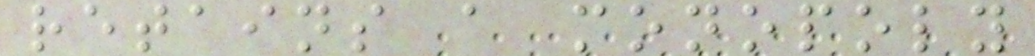retains a monopoly
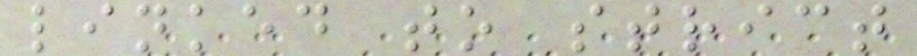linked to strict
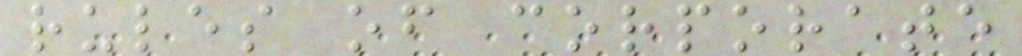rules of corporate
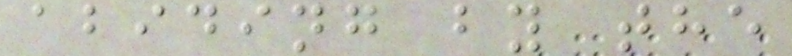abiding by the
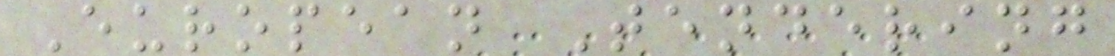European Tendering
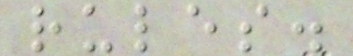rules.
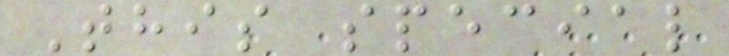This special
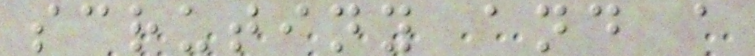scrutiny and a
